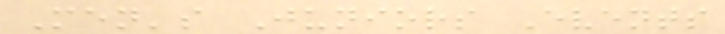Men's Juniors Events
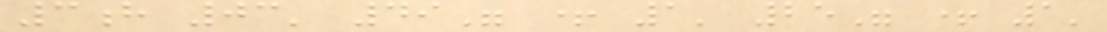3h 03' 49" + 1' 25" + 1'
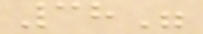38"
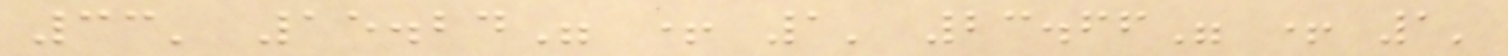33' 15.24" + 1' 23.66" + 1'
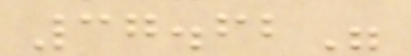37.62"
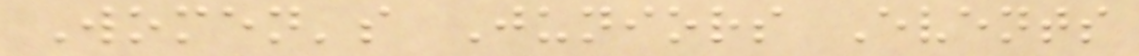Women's Juniors Events
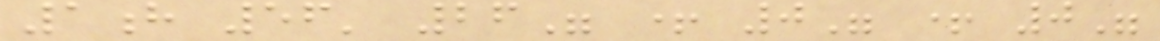1h 56' 26" + 0" + 0"
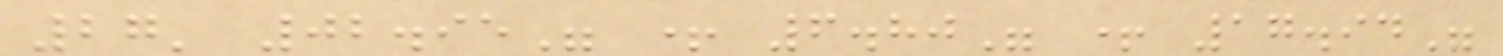27' 02.95" + 6.80" + 17.94"
